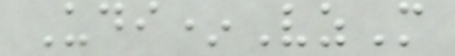Udi*VzM
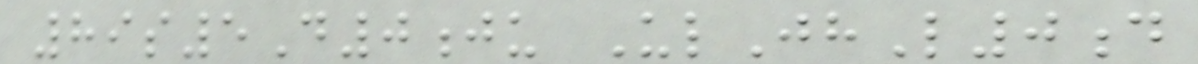89s5D0ju UlJhL0d
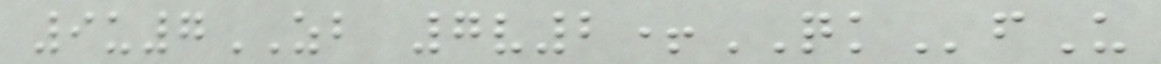9u7ZB 7v2+QKfU
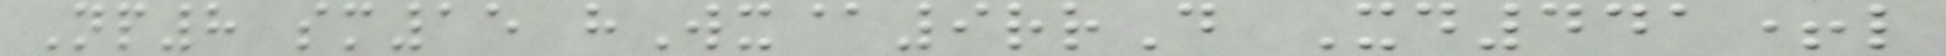Np8 sm15 hWx@9rrD Xd441+l
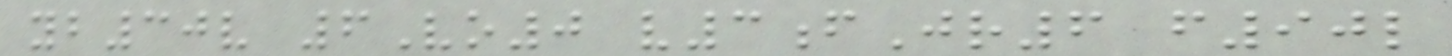yb30v 6Vo0 v3fJr6 f90l
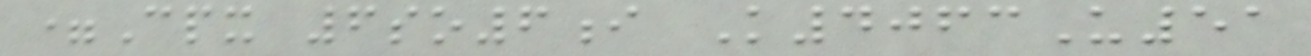=Cpx 6so6i K4063U51
